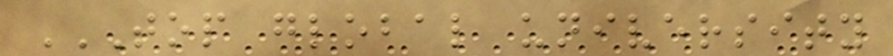TOP GLOBAL UNIVERSITY
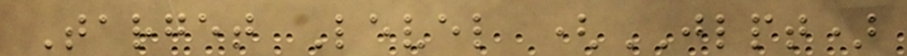Target Level (JLPT)
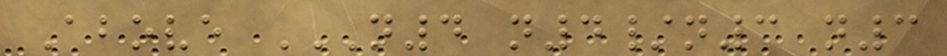Above N4 N4/N3 N3
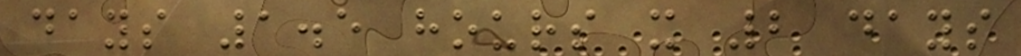days 1.5 hours x 2 days
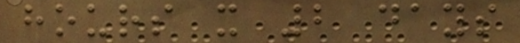hours x 2 days
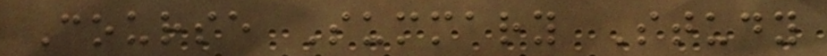Course Summary Study
